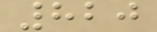820
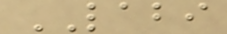LABI
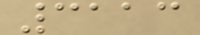3113
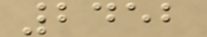2452
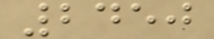2450
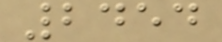2454
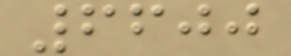6600
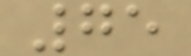75
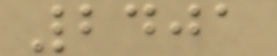2401
